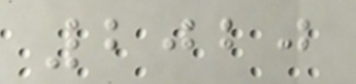2020
